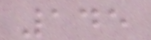145
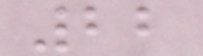22
